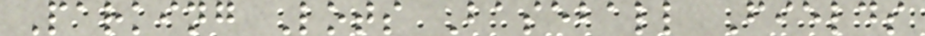Parking Lots Baseball Fields
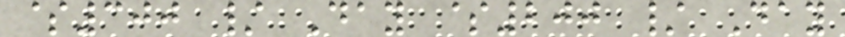$300 / Day $200 / Day
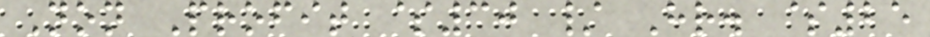Non Profit $30 / Hr. $25
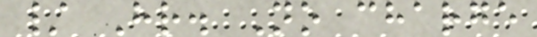/ Hr. No charge
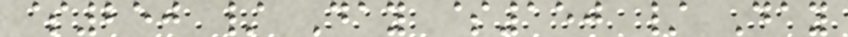$250 / Day $150 / Day
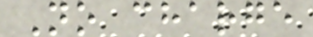No charge
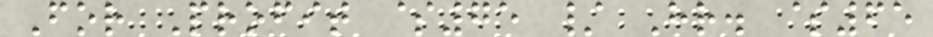For Profit $75 / Hr. $65
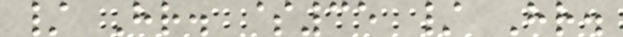/ Hr. $35 / Hr.
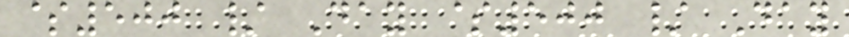$500 / Day $500 / Day
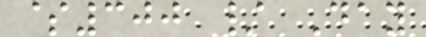$300 / Day
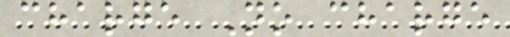charge No charge
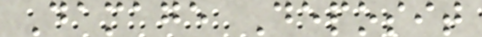Damage Deposit
